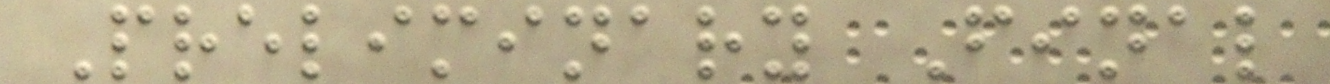Preliminary Final
